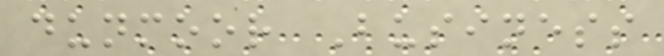dunmoor Business
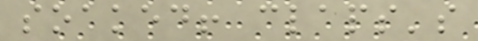soaked! claps's
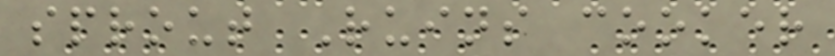sprout Ruins cooker
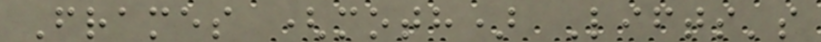Frames (moth) Lifts's
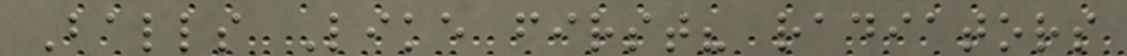Balls Like first? radiators
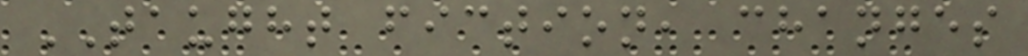TAUGHT fiction, changes
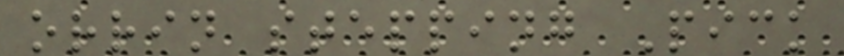orrin stepping Pick
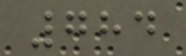784
